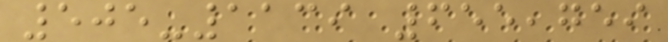505-1139 655,759
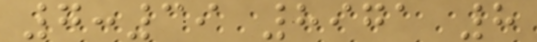7:39 8971 8
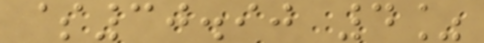$30.90 4%
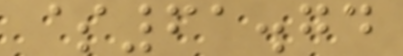$61.74
